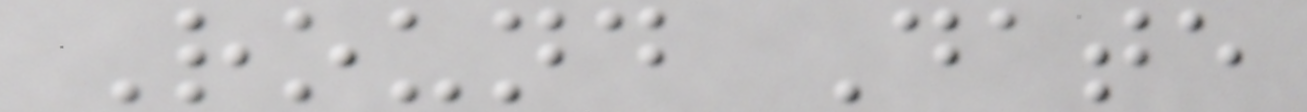Round Date
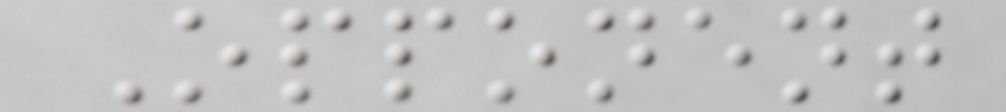Opponent
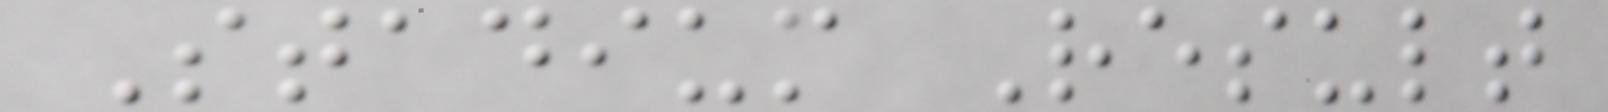Stadium Result
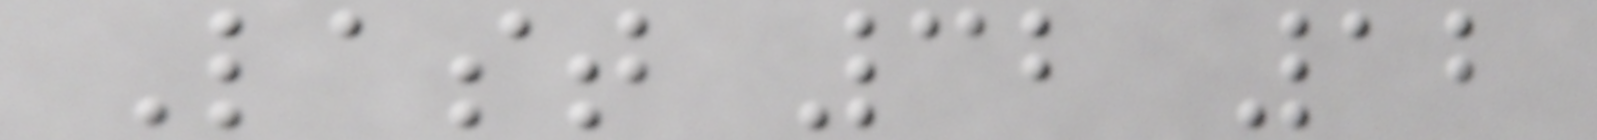Last 32 12
